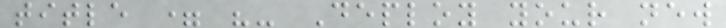title = "- Deploy your new
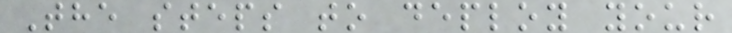The steps to deploy your
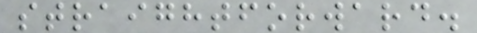straightforward.
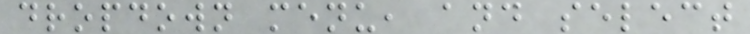dropdown menu, and select
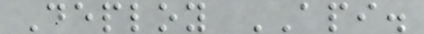Deploy API.
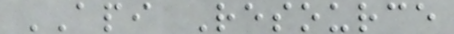API Resource
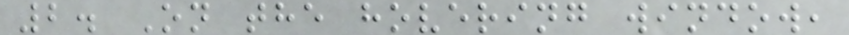2. On the hovering window,
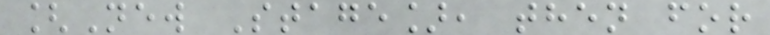[New Stage], then for
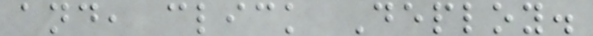and, click Deploy.
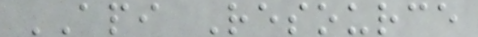API Resource
